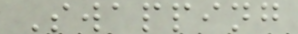Swapping
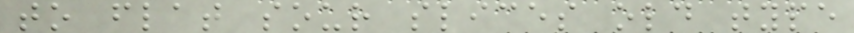to flat sour slices old type
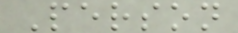Person
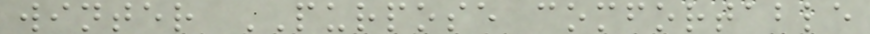winter PURPOSE comfortable
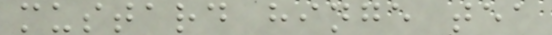mustard hinge tea
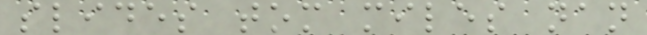slides tom miles nan
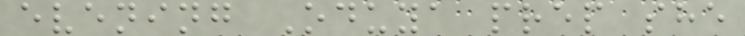evening Oduya prep she
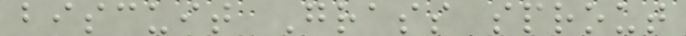biscuit Grass sprout
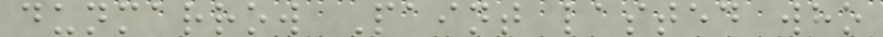dunmarrow Paint lasted who
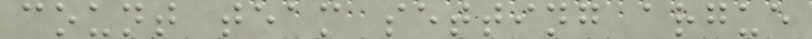count team setting argue
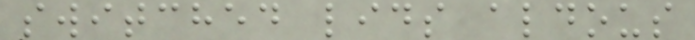switched lids aldous
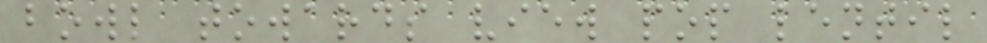bowl towards view pop lentil
